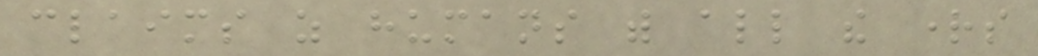claims as humans with all the rights
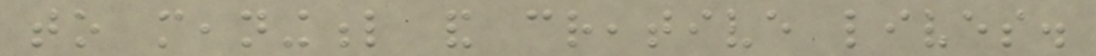to meaningful and creative lives.
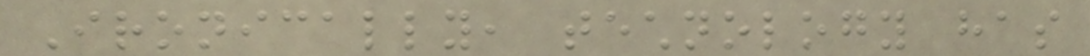Ironically, technology has
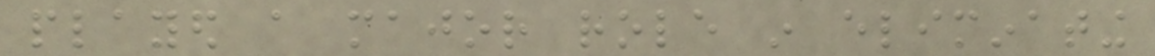played a major role in eliminating
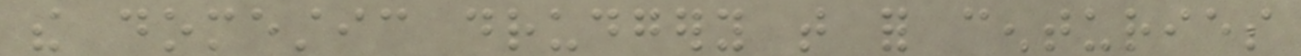the domestic drudgery that for centuries
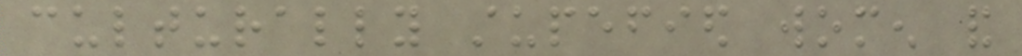culturally stupefied women and
